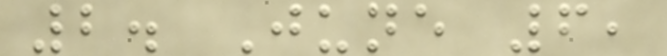2. June 6,
